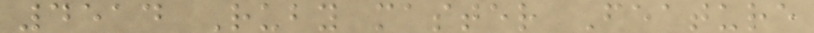4514 Ruby master Feature
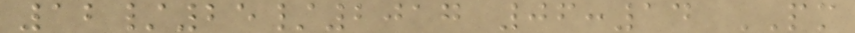12/25/2017 06:14 PM
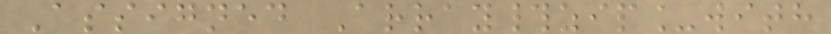Assigned Array#zip_with
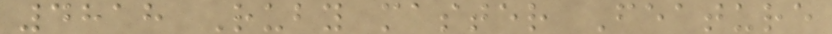4818 Ruby master Feature
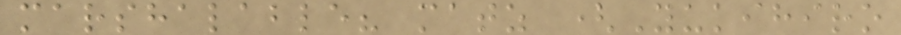marshalable? matz (Yukihiro
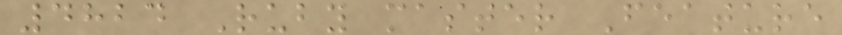4824 Ruby master Feature
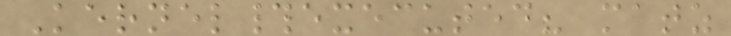Kernel#executed? matz
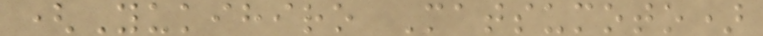(Yukihiro Matsumoto)
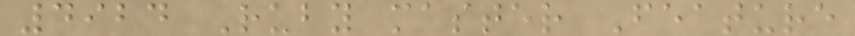4924 Ruby master Feature
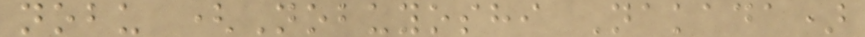nobu (Nobuyoshi Nakada)
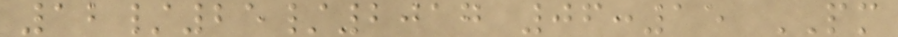12/25/2017 06:15 PM
